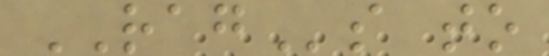RAGs to
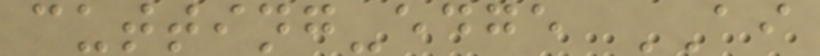cutting-edge AI
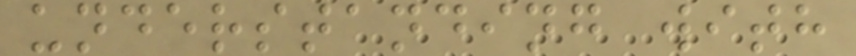understanding with
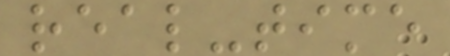real-time
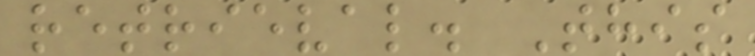retrieval. This
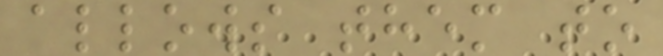allows them to
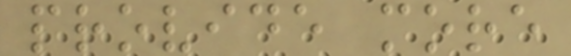provide more
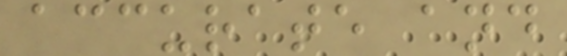accurate and
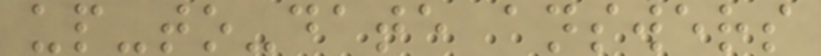up-to-date answers
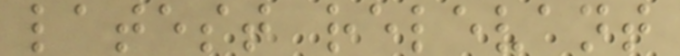latest relevant
